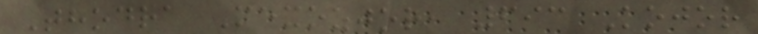Thodra Mexozjor, 693 Kojor
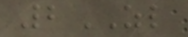2ZL
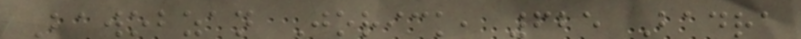Bawobzan Jorick, 625 Badra
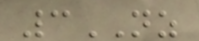3NZ
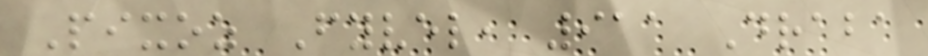Pixoz Fyvel, 911 Draba
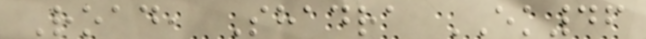Road, Shadra EK46
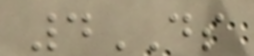4DS
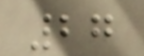27
